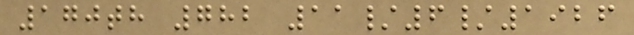170th 782 11/6/1926
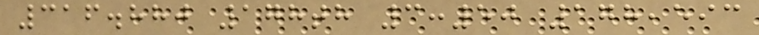316.880 178th 3:50 178,593
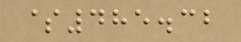$485.32
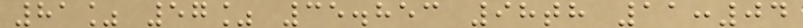81% 57% 35.853 98th 11:04
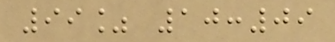99% 10:09
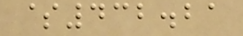$432.21
